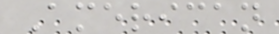American
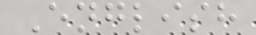English
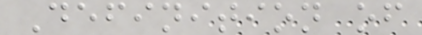Definition of
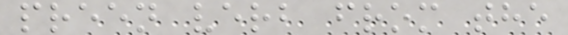preen verb from the
